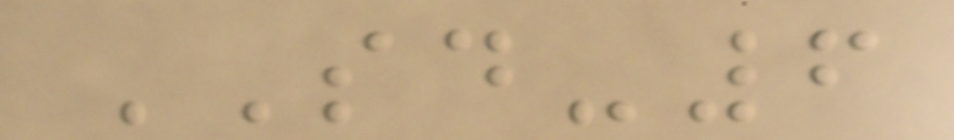SD-6
